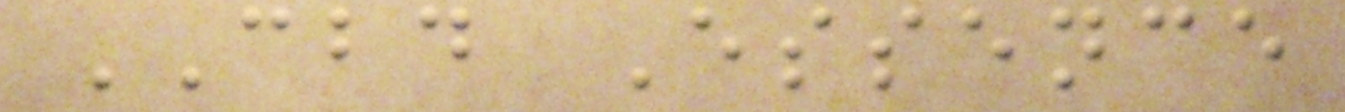CBD Essence
